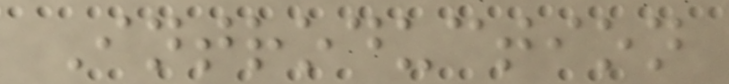Introduction
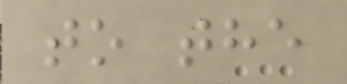to the
